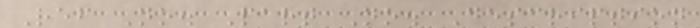Ref No. Part No. Description
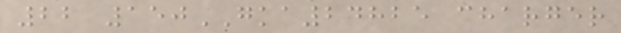22 150GKA24825 charger
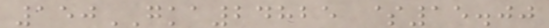150GKA24825 $15.00
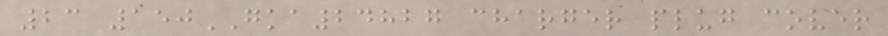23 150GKA24827 charger plug cover
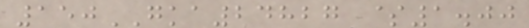150GKA24827 $1.00
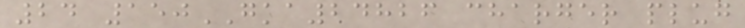24 150GKA24826 charger plug
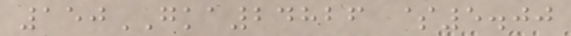150GKA24826 $5.00
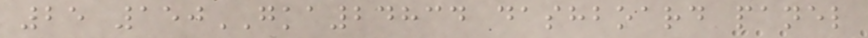25 150GKA24834 dashboard panel
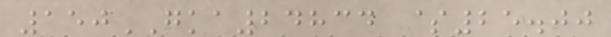150GKA24834 $25.00
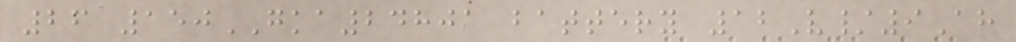26 150GKA24801 battery 12V/9Ah
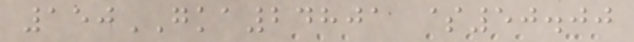150GKA24801 $50.00
